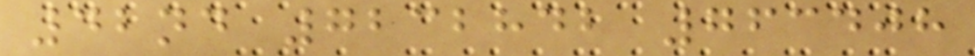42nd 7232842 763408
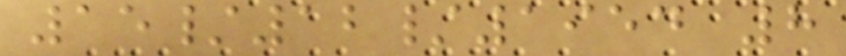15/12/1954 8
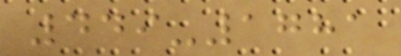449-1781
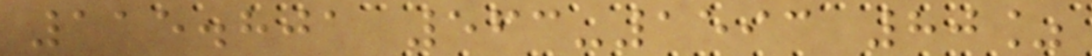115.801 563-1593 80%
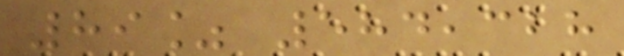89% 584,328
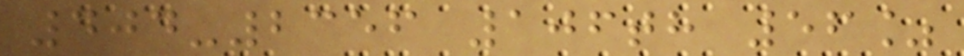404-2356 106th 56%
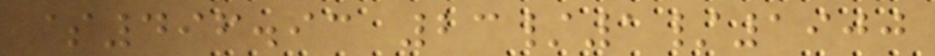$496.93 23/1/1900
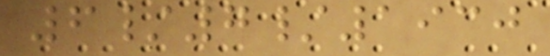6/7/1930
